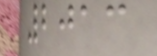2013
